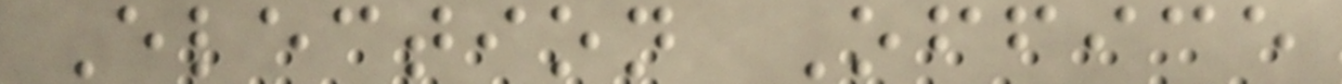Election Office
